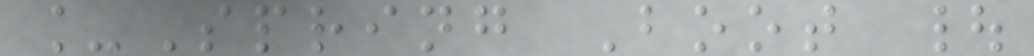_Spring Boot |
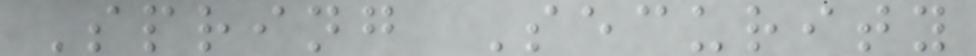Spring Security
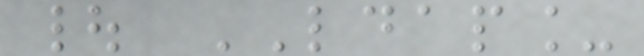| LDAP_
